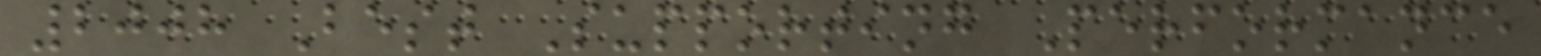2008 Best Supporting Performance
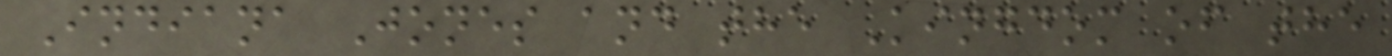Indiana Jones and the Kingdom of the
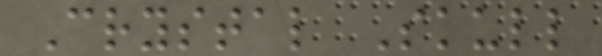Crystal Skull
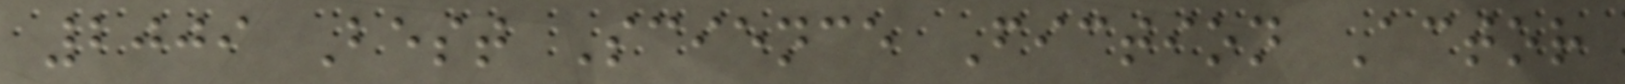2009 Best Science Fiction Actor
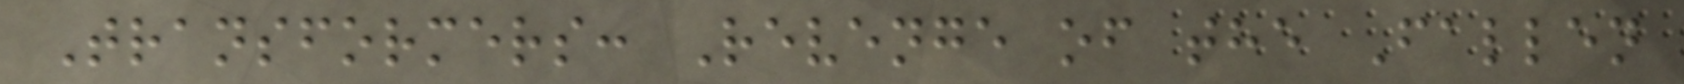Transformers: Revenge of the Fallen
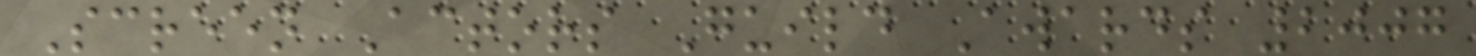Screen Actors Guild Awards 2007
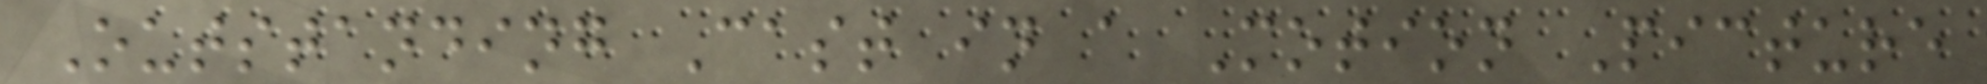Outstanding Cast in a Motion Picture
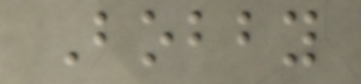Bobby
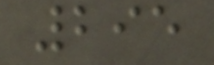295
